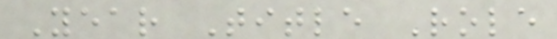Year Title Role
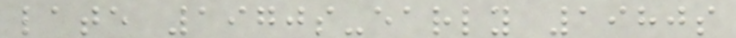late 1970s-early 1980s
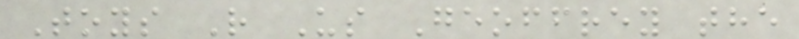Toys R Us Geoffrey the
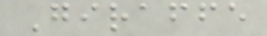Giraffe
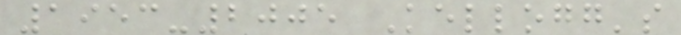1953-2005 Kellogg's
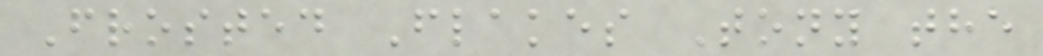Frosted Flakes Tony the
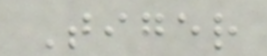Tiger
